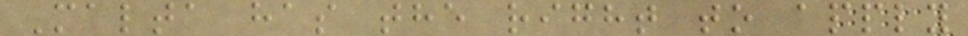Malta has the right to apply
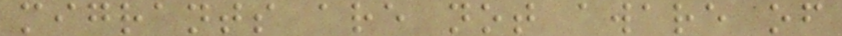migrants are not aware of
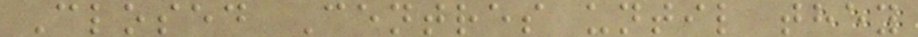Closed Centres until they
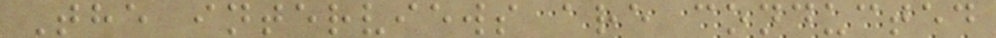The interviews are conducted
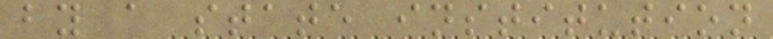by a state institution
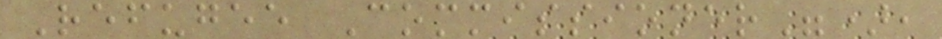Refugee Commissioner"),
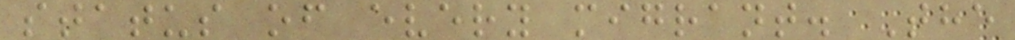status of every migrant. The
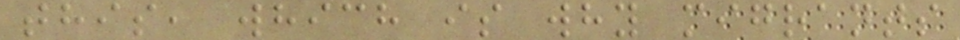this, which is why migrants
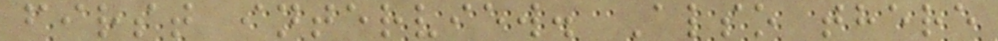first interview. Also there
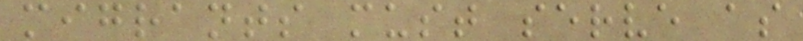migrants must serve as
